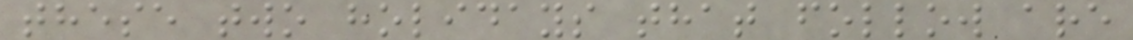these two holidays that follow are
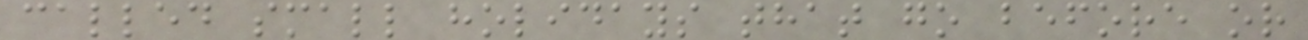called small holidays that go before or
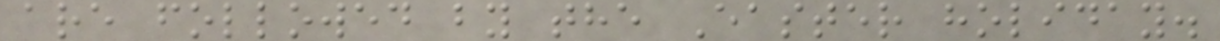are followed by the Easter holiday.
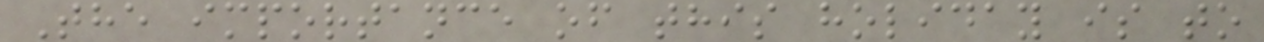The importance of this holiday is to
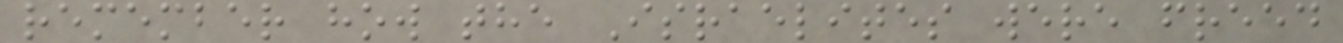remember how the Israelites were freed
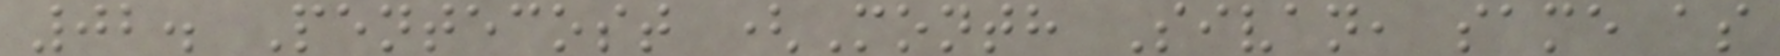02. Pentecost (Month Sivan, same as
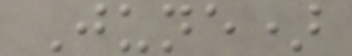June)
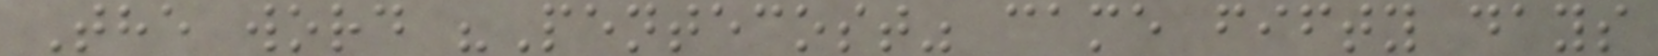The word "Pentecost" came fifty days
